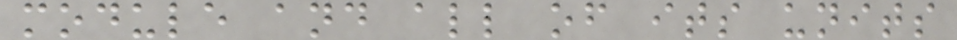module and all of its units
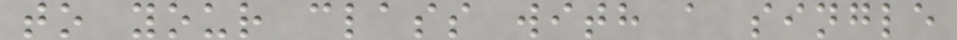to your class with a single
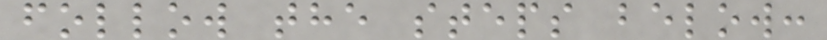follow the steps below:
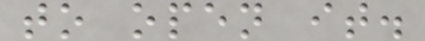to open it.
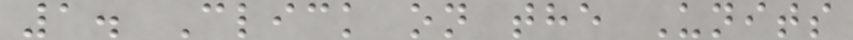1. Click on the Units
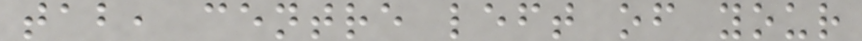tab, centre left of your
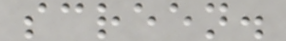screen.
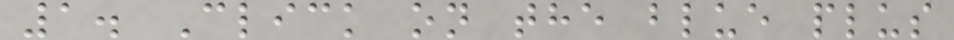1. Click on the blue plus
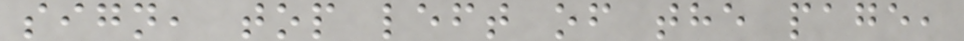sign, top left of the page,
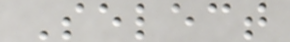Select
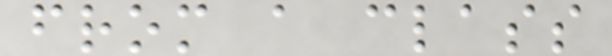from a class
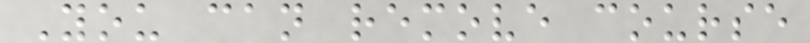You can remove course
